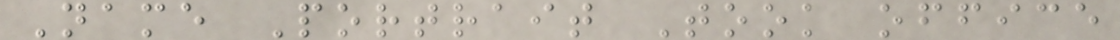Name Portrait Took office
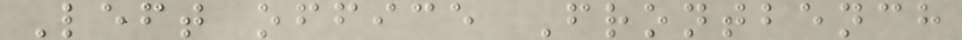Left office Frontbench
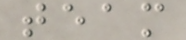team
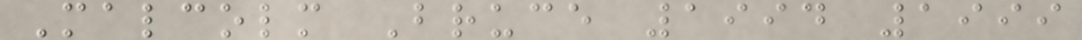Malcolm Bruce 1994 1999
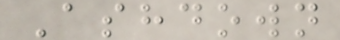Ashdown
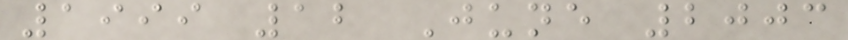1999 12 June 2003
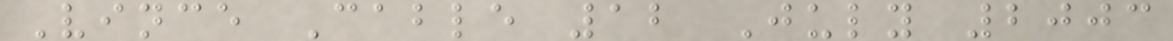Vince Cable 12 July 2003
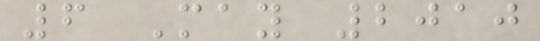6 May 2010
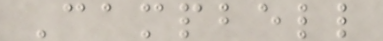Campbell
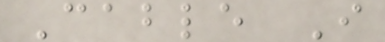Cable I
